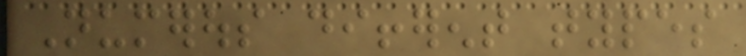Numerous different types
